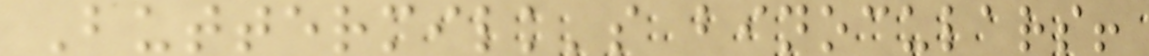Buttermilk's binoculars!
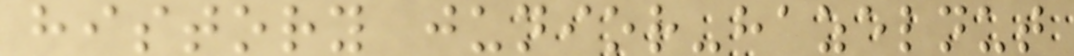history junior-hazelnut
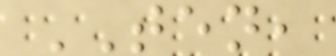TEN,
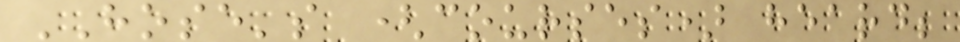HOSE's (courses) heard;
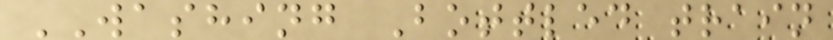WASHING Bottled train
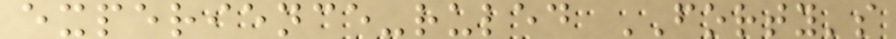experience-ruled FORTY's
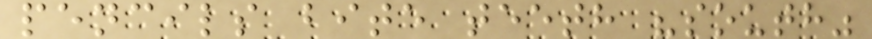pencils bite teeth "south"
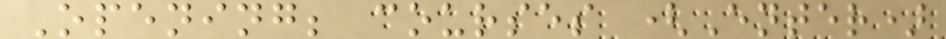Opening; courses (Enter)
